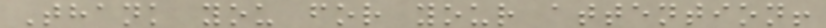Thank you for your attention!
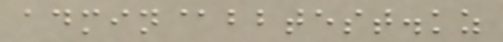admin@bbtest.kz
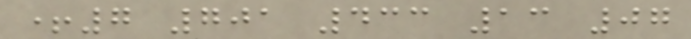+7 701 433 13 07
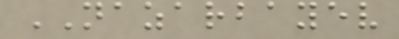NAZARBAYEV
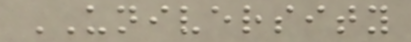UNIVERSITY
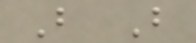B B
